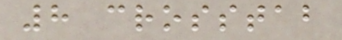8 crosstab
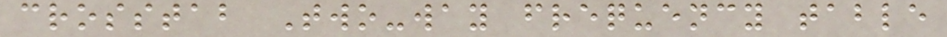crosstab Two-way frequency table
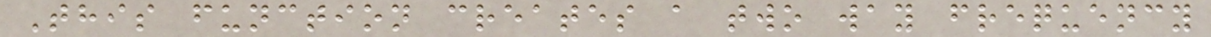This function creates a two way frequency
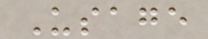Usage
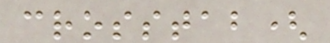crosstab(
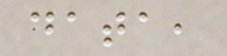data,
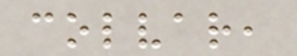colvar,
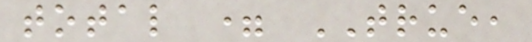total = TRUE,
